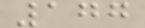177
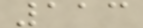113
